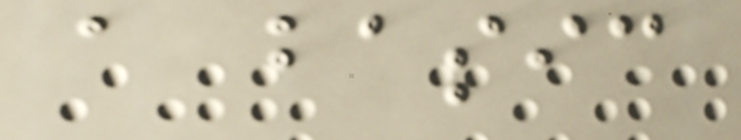a basic
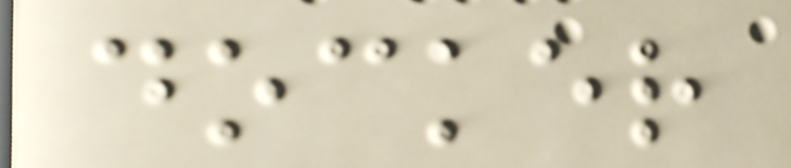docker
